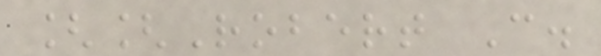[[Robert C.
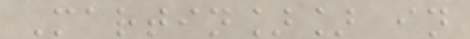Martin]] in
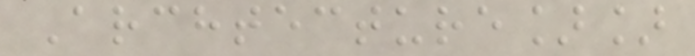Archtecture]]
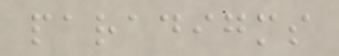paradigms
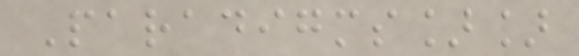Paradigms]]
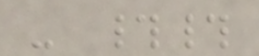- ##
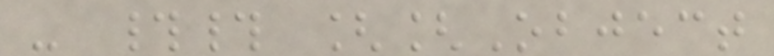- ## [[Object
